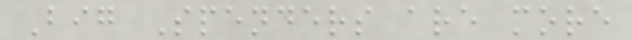Big Spenders are more
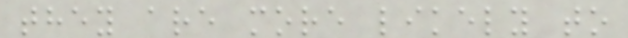they are more likely to
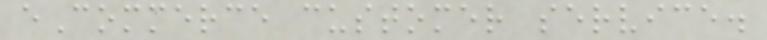eCommerce customer service.
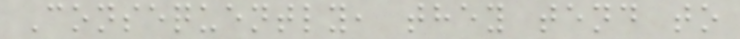Consequently, they tend to
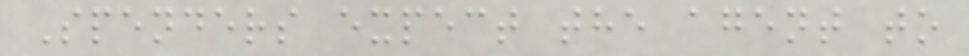Spenders expect the agent to
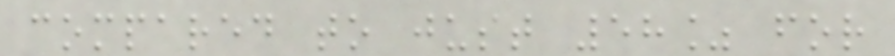compared to just 58% for
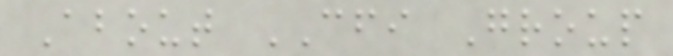About CFI Group
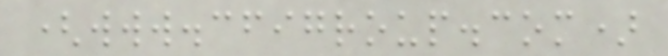(www.cfigroup.com)
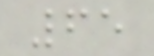65
